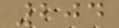204
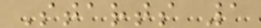Starts 1
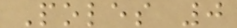Poles 0
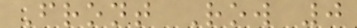Front Row 0
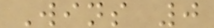Wins 0
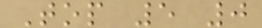Top 5 0
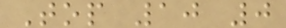Top 10 0
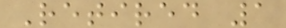Retired 1
